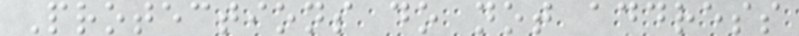Protections do not address
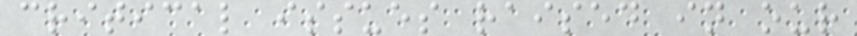critical issues raised in our
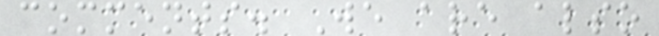comments. We are also
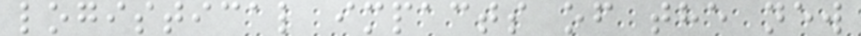logistical impacts of the new
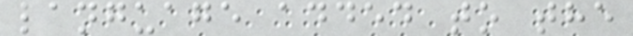language added to the
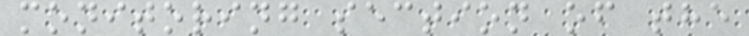monitoring section of the
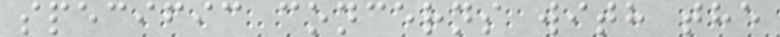specific concerns with the
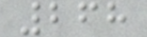268
